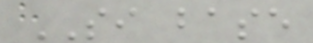SI base
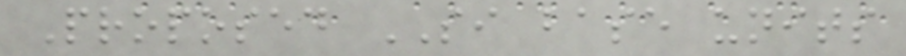Proposed SI base units
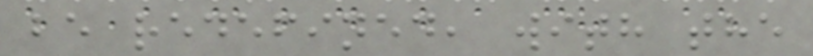be redefined, with the
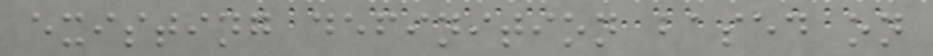existing definition based on
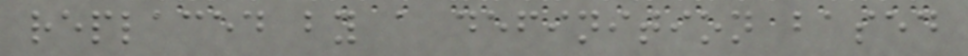replaced by a definition based
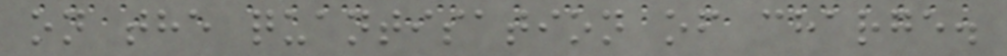on the quantisation of charge.
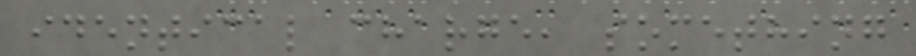identical charge, something
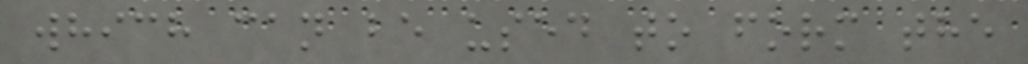which can be used to form the
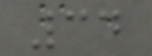34
